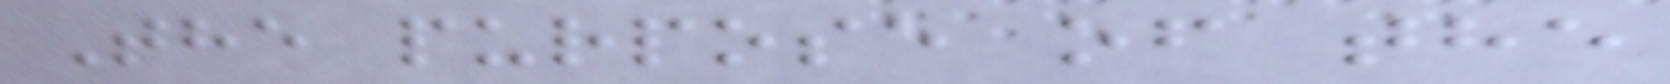The purpose of the
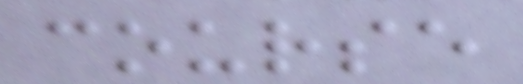course
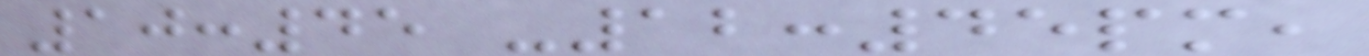10:45 -12:45pm,
